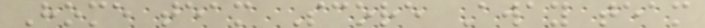Home team Score Away team
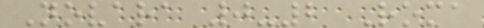Novara 0-2 Roma
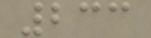233
